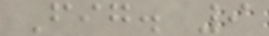Fig. 9
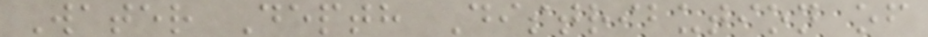Water Depth Distribution of
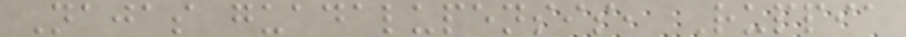Najas guadalupensis, Ruppia
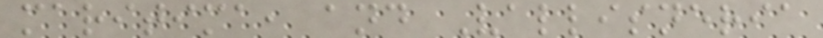maritima, and Vallisneria
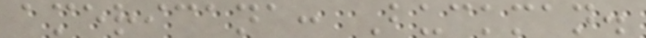americana: Buckman.
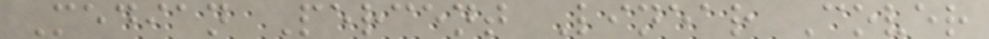Median Percent Linear Cover
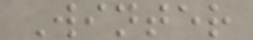Winter
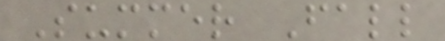Summer Fall
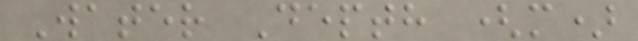Water Depth (m)
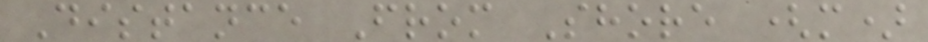Distance From Shore (m)
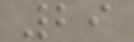29
